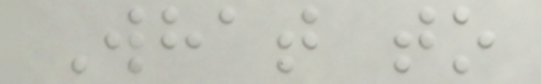What to
